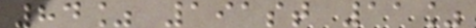84% 191st 11%
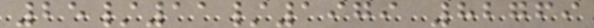25/11/1979 82769
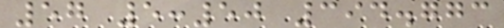57 5:50 394.773
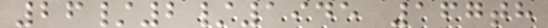26/2/1945 167th
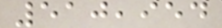510,954
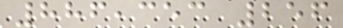886,353 256
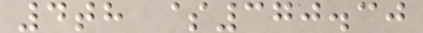4th $370.30
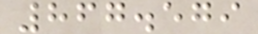867.579
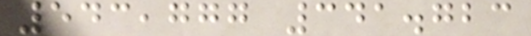543,777 341.723
